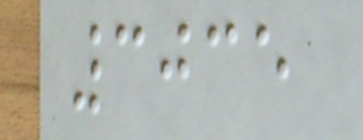3035
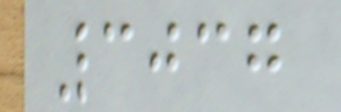3037
